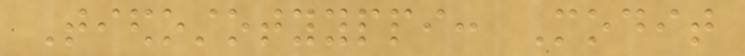Tiedostotyyppi: Modit
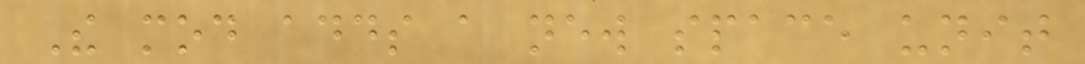The mod adds a new space unit
